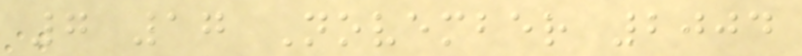7 17 November 2004
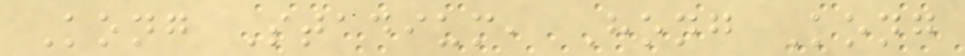Kong Stadium, Hong Kong
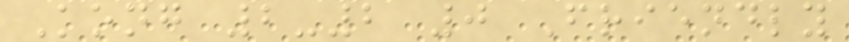Kong 2-2 0 Friendly
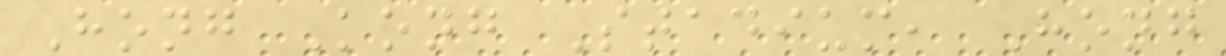Hong Kong Stadium, Hong
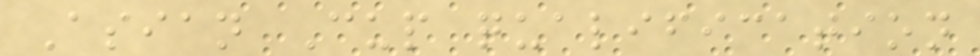Asian Cup qualification
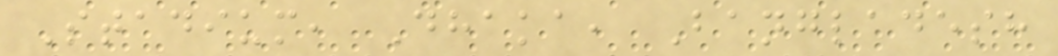Stadium, Dhaka, Bangladesh
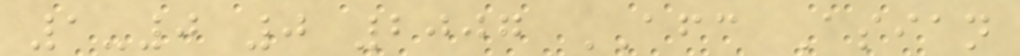1-0 0 2007 AFC Asian
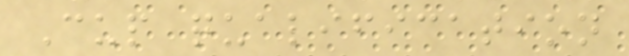Cup qualification
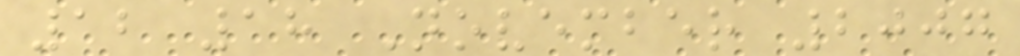12 18 November 2007
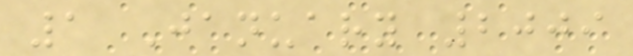1 January 2009
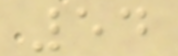54
